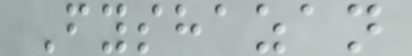Fyshazan
